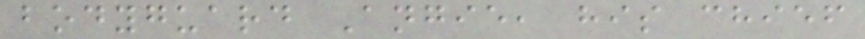bodyguard Angie, his chief
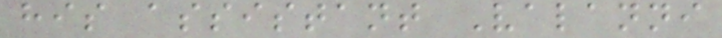his assistant Valanni
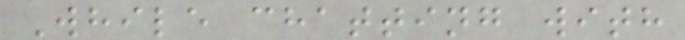While chatting with
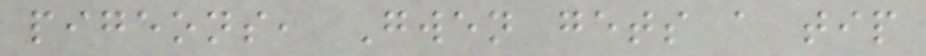pigeons, Gwen gets a tip
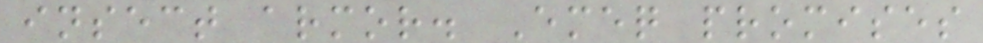insect armor. Emeq promises
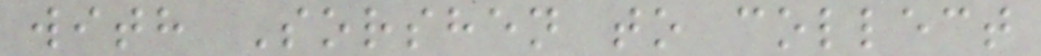with Sorshen to collect
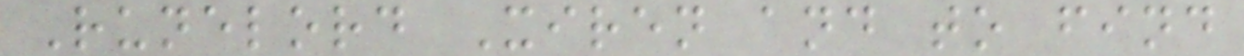Runelord Xiren and to find
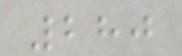280
